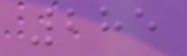285
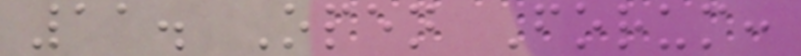11. Open Forum:
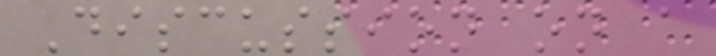Discussion on a
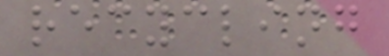recycling
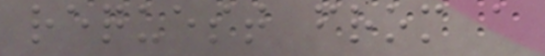request from a
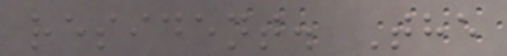resident. The
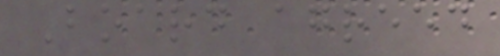Board agreed
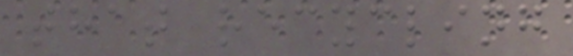that recycling
